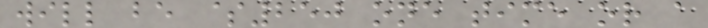will be $250 one time or a
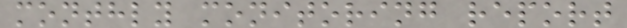monthly monitoring report
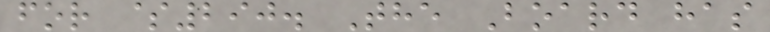for $290. The Board has
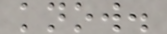know.
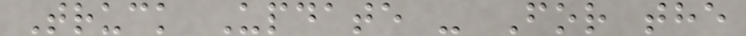Truck Update - For the
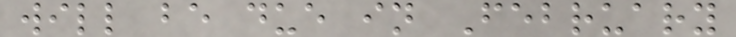will be due in February
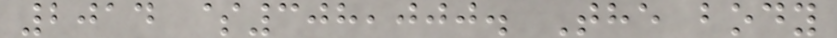2014 $308,000. The body
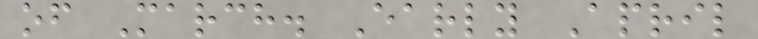of March. Early April
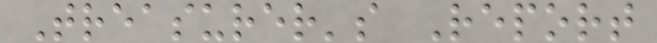Treasurer's Report
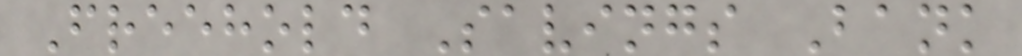Freehold Savings Bank
